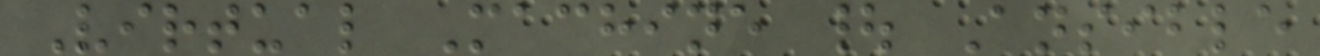Virtual Machine | Ansible
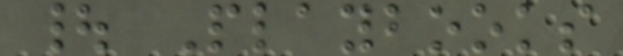| Playbooks
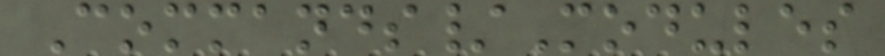Commands/Modules
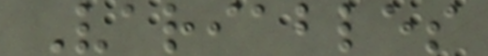Variables
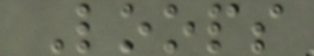Loops
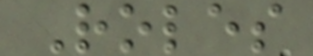Roles
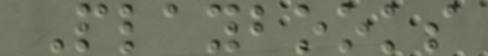Playbooks
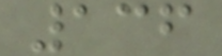136
